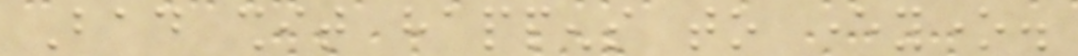Bad shit happens to everyone.
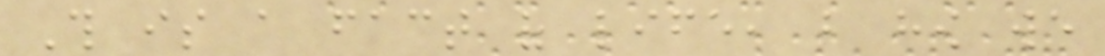This is a fact of life, but how we
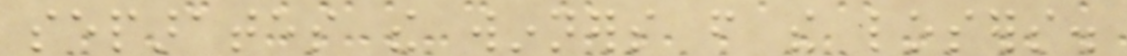separates the winners from the losers.
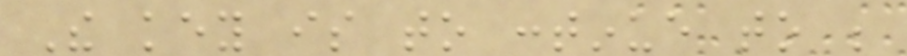The key is to continue to be
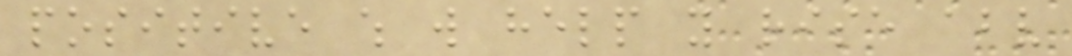positive which will help you rise above
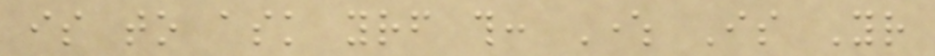is to ask yourself this: Where Is Your
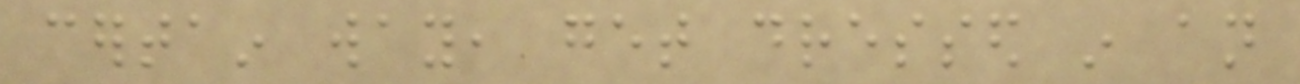certain way, get dressed in an
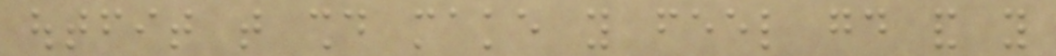outfit that should make you feel good and you
